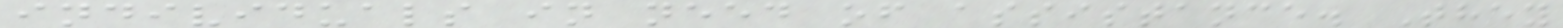individuals in need of assistance. They
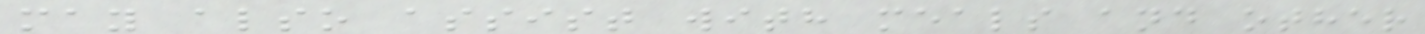may also assist with meals and other
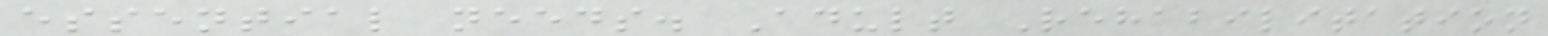essential needs. Adult Rehabilitation
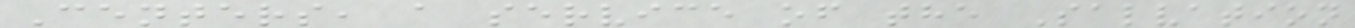Centers, a service of the Salvation
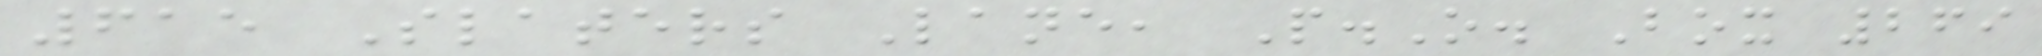615 Slaters Lane, P.O. Box 269
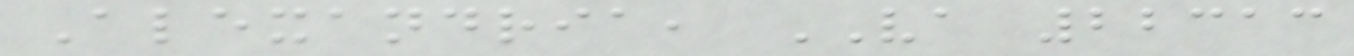Alexandria, VA 22313
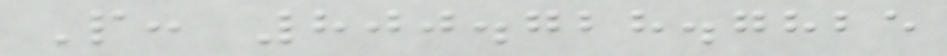P: 800.728.7825
